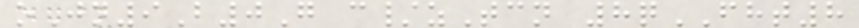oJn9B0G c/zTcn 8qFHT8
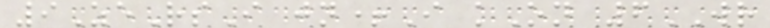9ZeRsI jn+I kOn 6WR
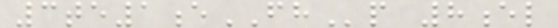3te1eFHp 8el
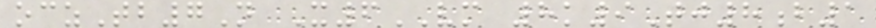oczTb7N X6VM 8k9Tj8b1
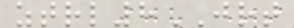ztrl8JRT
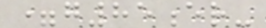=g85er-
